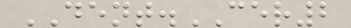DENT.CER2
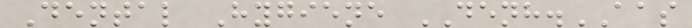Dental Hygiene DENH.AAS
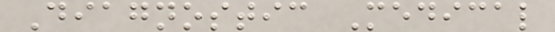Diagnostic Medical
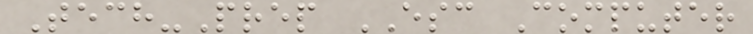Tech-Prep ESC Computer
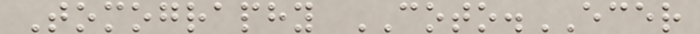Tomography COTO.ECER
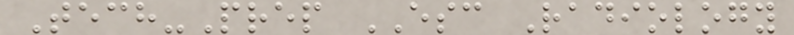Tech-Prep ESC Radiology
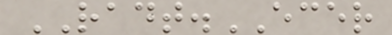RADT.ECER
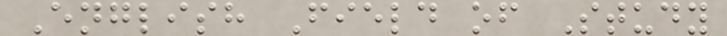English Field of Study
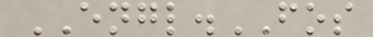ENGL.FOS
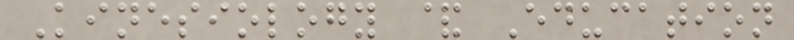Kinesiology & Education
